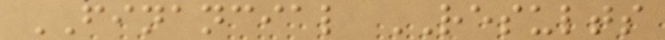FINANCIAL RESULTS
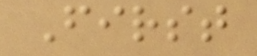First
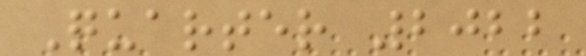Quarter 2022
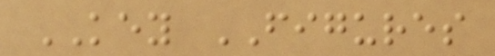KEY FIGURES
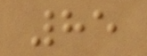85
